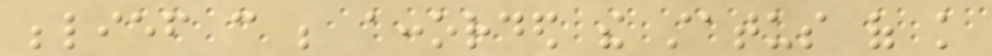belief can be accorded the status of knowledge
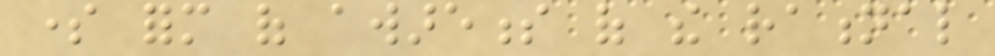some form of awareness of the rational
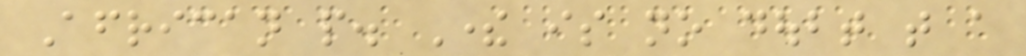African people. There is no doubt that a
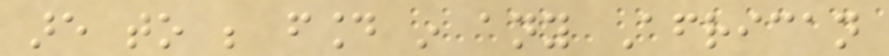are to be found in any African
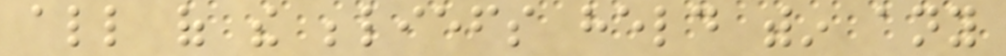all of the beliefs held within any
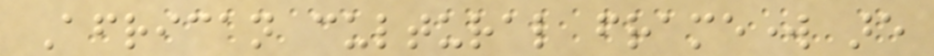African cultural framework are
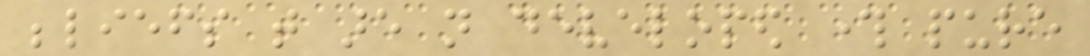beliefs that are not developed through pure
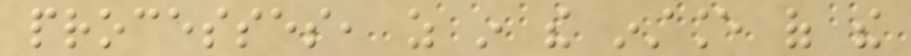processes, as in the instance of the
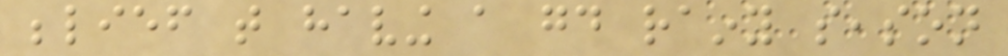belief that having a good rainy season
